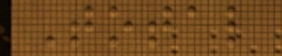Total
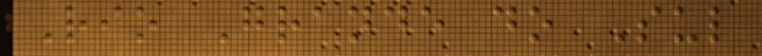Rio Grande do Sul
